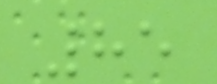85
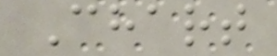Chart
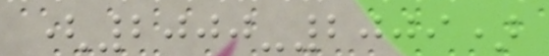(2000-2009)
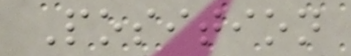Position
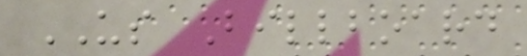US Billboard
